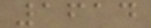1614
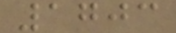1703
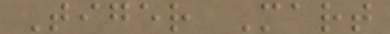Tiger Mart
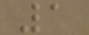1
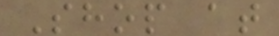Shop at
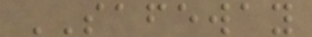SAFEWAY
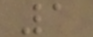1
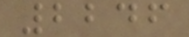2246
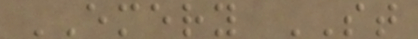EMERY ST
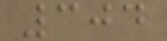304
